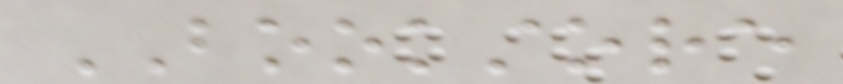BOOKSTORE
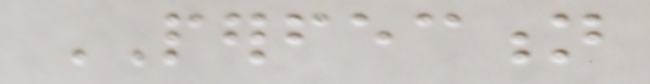PERFECTION
